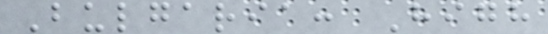Bulgaria: High
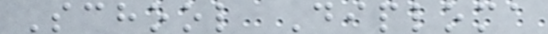School Diploma
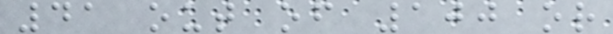41 out of 100 or
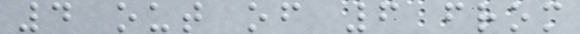4 out of 6 from
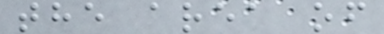the area of
